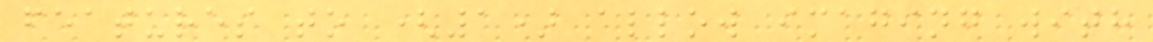features to (1) allow imaging with
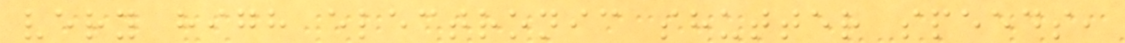very high electronic shutter speeds,
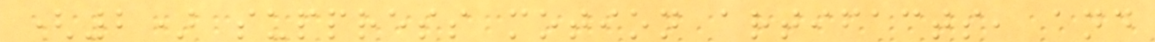(2) suppress motion artifacts, and
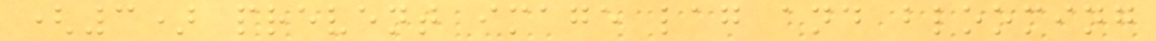(3) prevent image lag and blooming
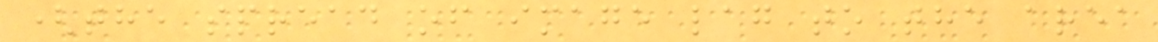(the spread of image lag to the area
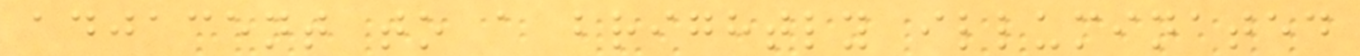adjacent to a brightly illuminated
